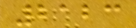2123
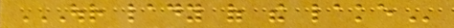OUR LADY OF THE LAKE
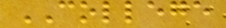COLLEGE
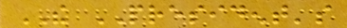THE PRESIDENT's
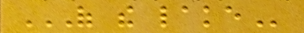OF THE LAKE
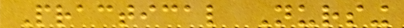Practical Nursing
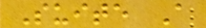Suite A
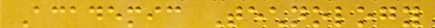Academic Technology
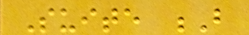Suite B
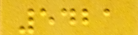5421
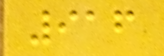916
